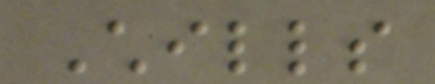Chills
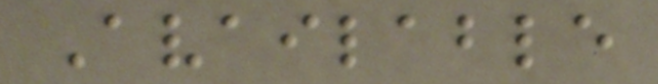Available
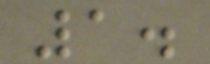1.
